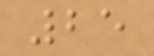25
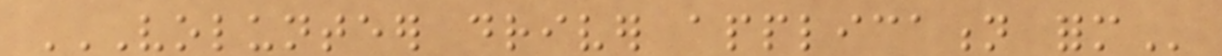VOLUNTEER DRIVER APPLICATION FORM
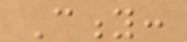City:
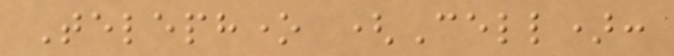Telephone (Cell):
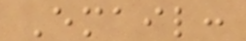Email:
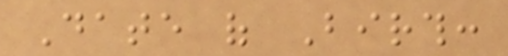Date of Birth:
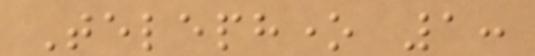Telephone 1:
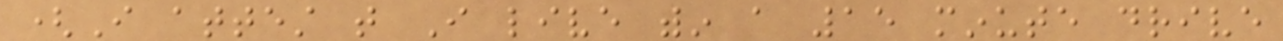(I attest that I live within a 15 minute drive
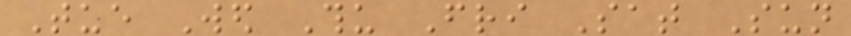Tue Wed Thu Fri Sat Sun
